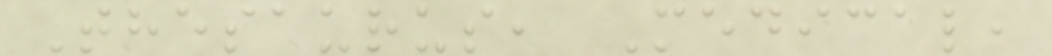Thesaurus, Medical,
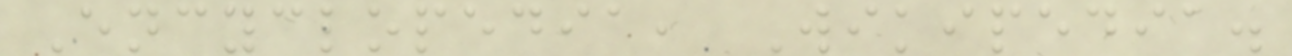Encyclopedia, Wikipedia.
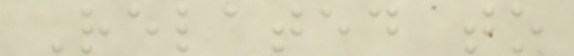Related to
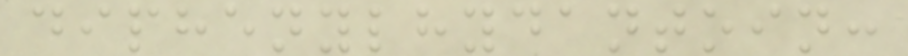diphenylhydantoin:
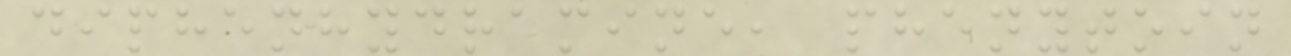diphenhydramine, phenytoin
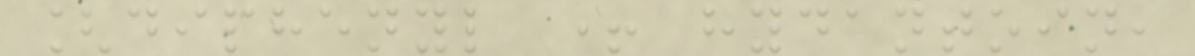[diphenyl + hydantoin,
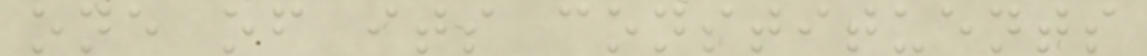one of its constituents
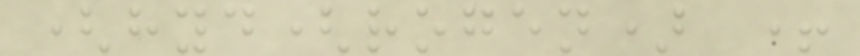(hyd(rogen) +
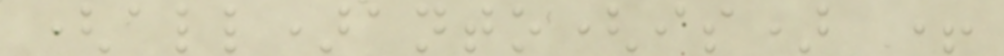(all)anto(is) +
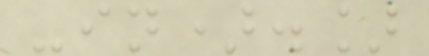-in).]
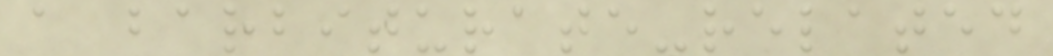a barbiturate-related
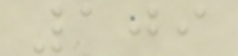109
